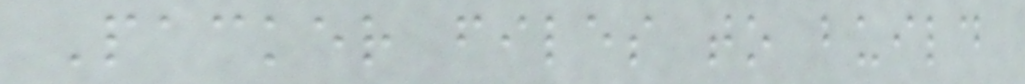Packer files to build
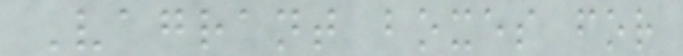Vagrant boxes for
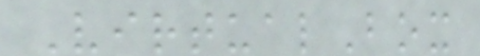VirtualBox
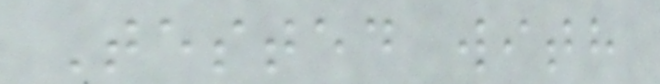Tested with
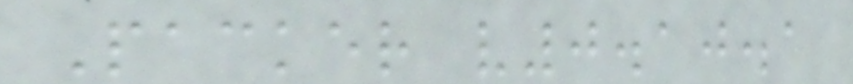Packer v0.10.1
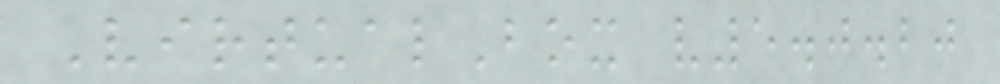VirtualBox v5.0.20
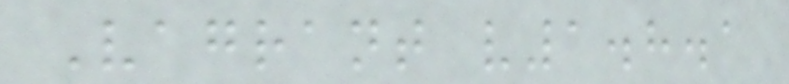Vagrant v1.8.1
